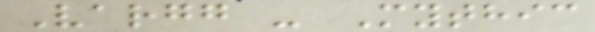Vargg - Mythic
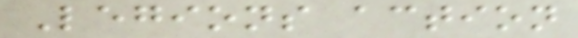Legions action
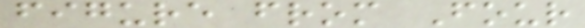figure from Four
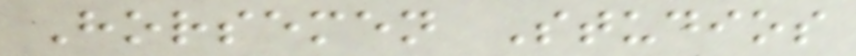Horsemen Studios
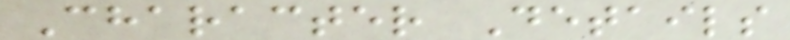Character Details
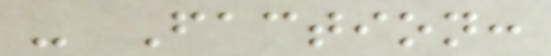- Faction:
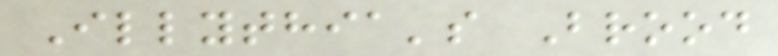Illythia's Brood
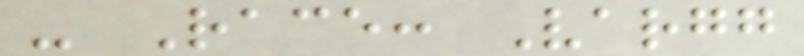- Race: Vargg
